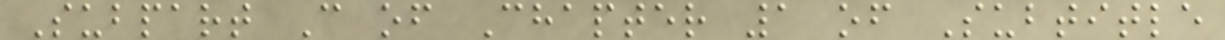Subpart C of Chapter 1 of Subtitle
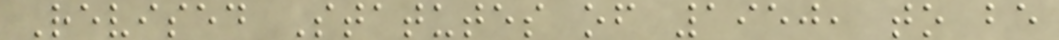Revised Statutes of 1950, to be
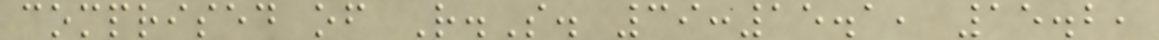comprised of R.S. 39:15.1, 15.2,
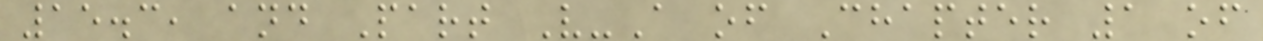15.3, and Part V-A of Chapter 1 of
